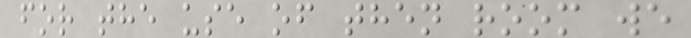for the use of then room we
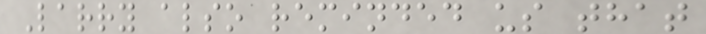Larry also reminded us that
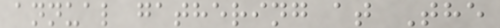annual gathering at The
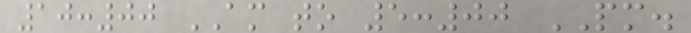10:00 AM to 5:00 PM.
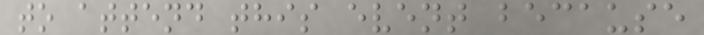to attend this event because
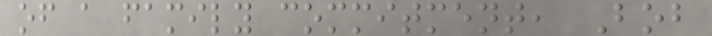of a family commitment, Bob
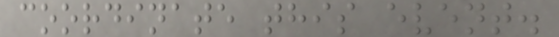coordinate this event.
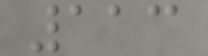113
